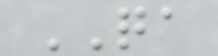QA
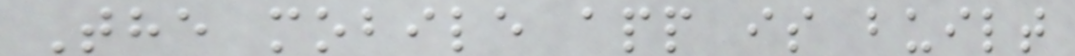The mobile app is built
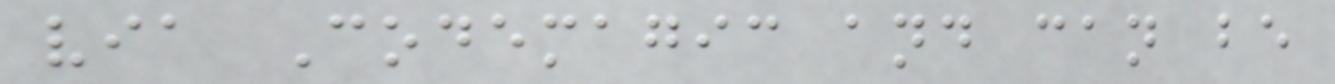via Codemagic and can be
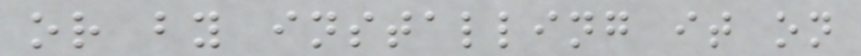or by installing it on
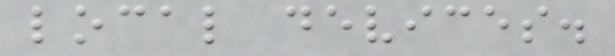local devices.
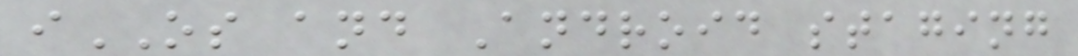iOS and Android staging
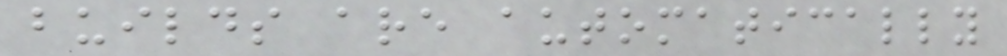builds are automatically
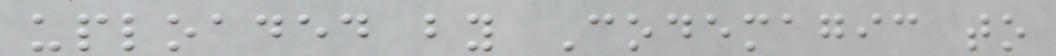uploaded by Codemagic to
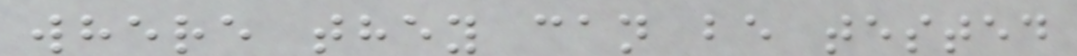where they can be tested
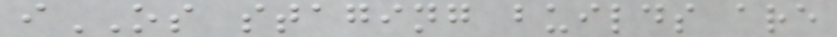iOS staging builds are
